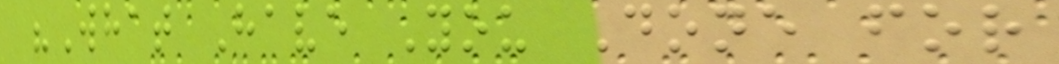"What Have You Done for
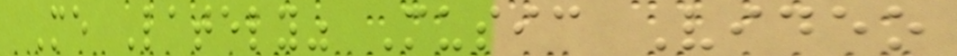Me Lately" Music Video
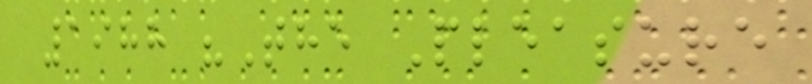1988 "The Pleasure
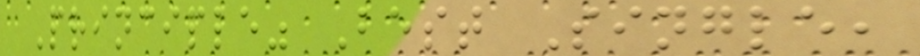Principle" Best Single,
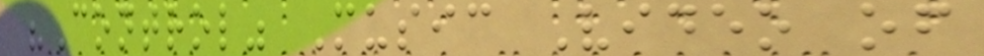"Control" Music Video of
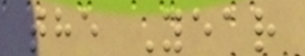the Year
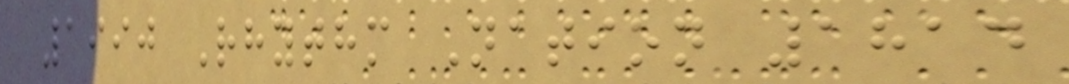1990 Rhythm Nation 1814
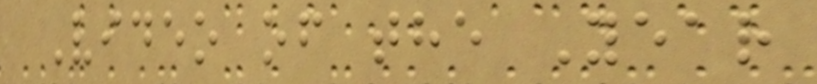Video of the Year
